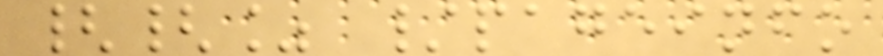{{% /pageinfo
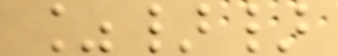%}}
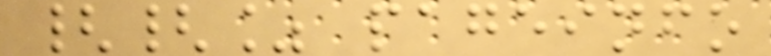{{% pageinfo
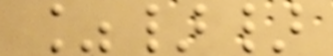%}}
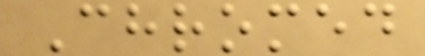Chromed
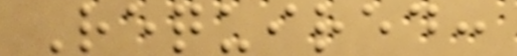Required:
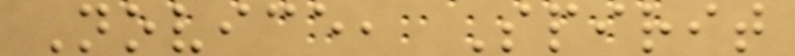Novice, Spirit
